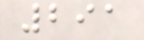291
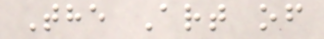The Art of
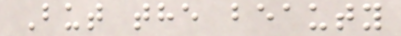But the beauty
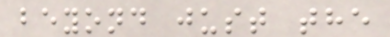beyond just the
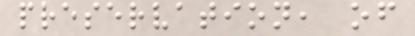preservation, of
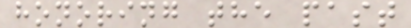honoring the past
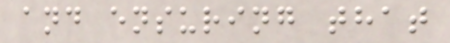and ensuring that
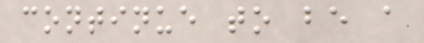continue to be a
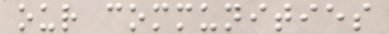our communities
